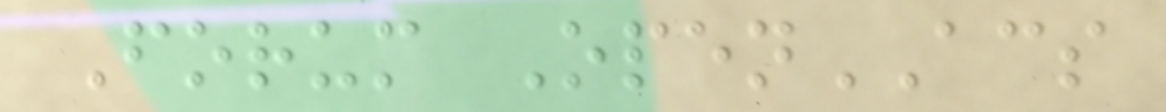Forum OpenACS
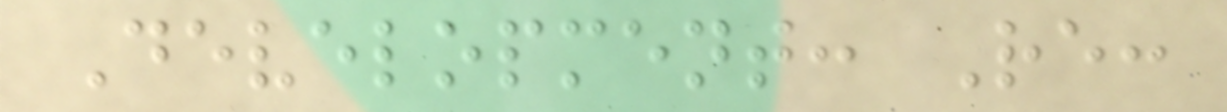Development: Re:
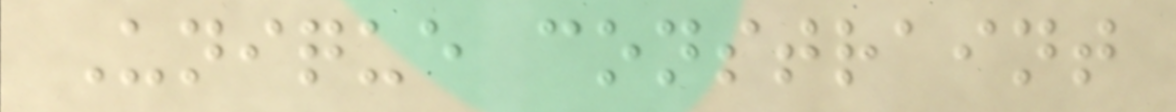Unique constraint
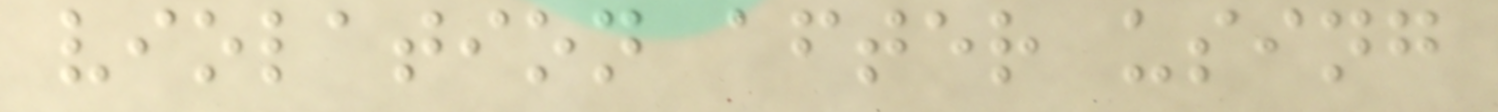violation after using
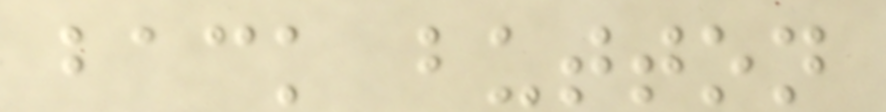back button
